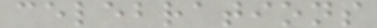celebrations
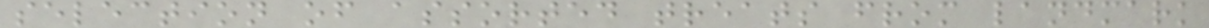selection of assorted treats from landmark
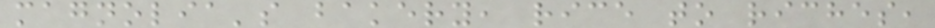magnolia's bakery, rice to riches,
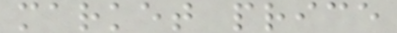market price
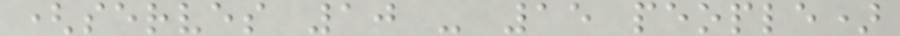(serves 10 - 15 people)
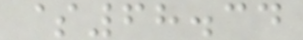$68.34
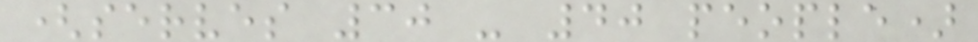(serves 30 - 40 people)
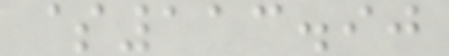$113.90
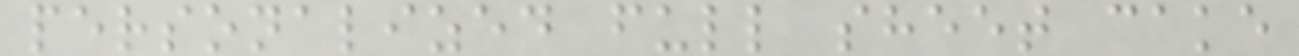personalized full sheet cake
